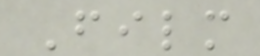Film
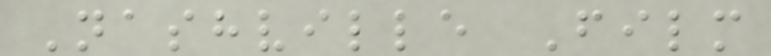Nashville Film
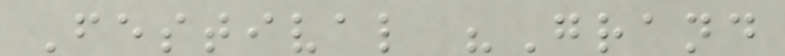Festival "Grand
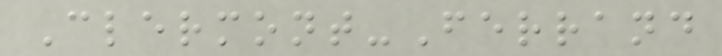Clermont-Ferrand
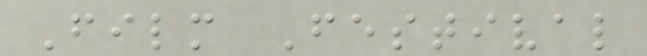Film Festival
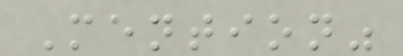Mention"
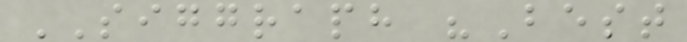SIGGRAPH "Best
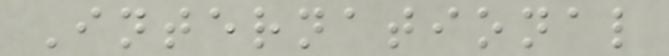International
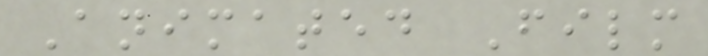Animated Film
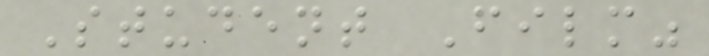Student Film"
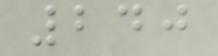240
